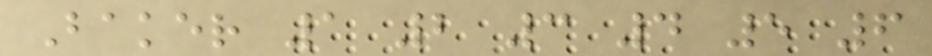Baker 1 2 3 4 5 6
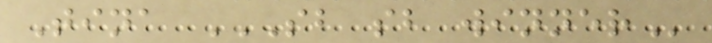Tina SB SB WINNER
